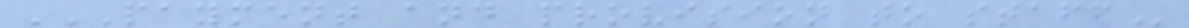PAYMENT AND PROVISION TO STAFF
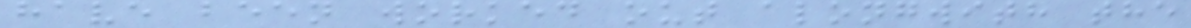have been worked out alongwith the
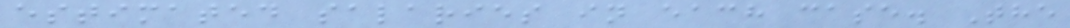estimated salaries in each case. The
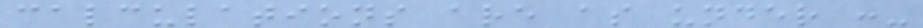calculations are as under :-
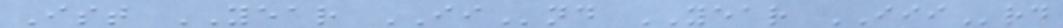Ist YEAR IInd YEAR IIIrd
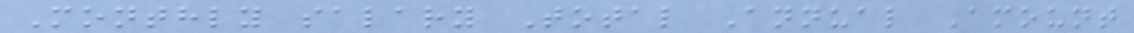Monthly salary Total Annual Amount
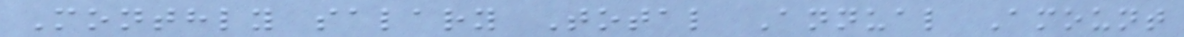Monthly salary Total Annual Amount
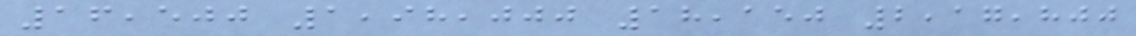16,500 1,98,000 18,150 2,17,800
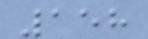158
